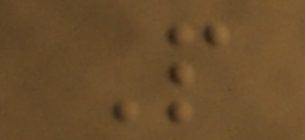P
